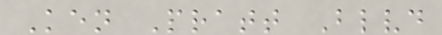Ken Pratt Blvd
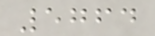5764
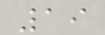19
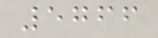5766
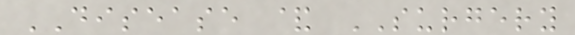DISEASE & SURGERY
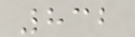832
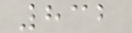832
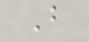B
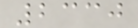2330
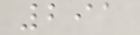291
